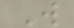W
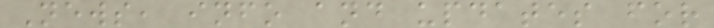News, info and updates for
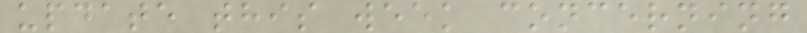update this week concerning
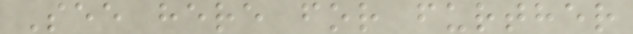See here for further
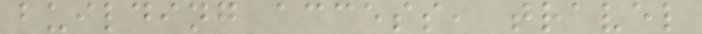building access, travel
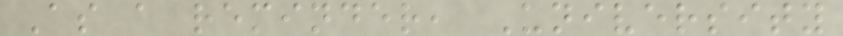As a reminder, University
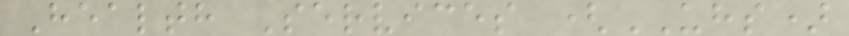Health Services (UHS)
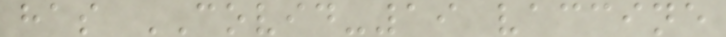has COVID-19 vaccine
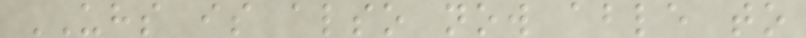UHS is also now able to
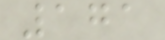171
